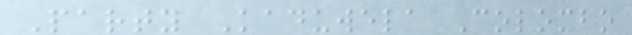Party Kaduwela Colombo
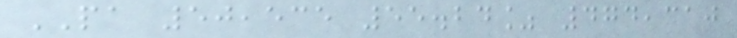PA 50,535 55.24% 474,310
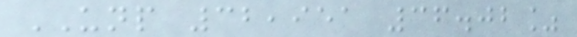UNP 32,951 36.02%
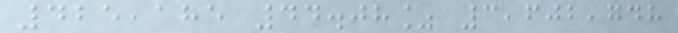425,185 44.08% 3,602,748
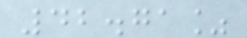42.71%
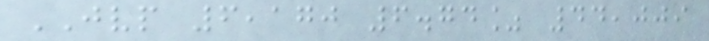JVP 6,170 6.74% 44,009
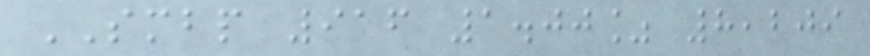SMBP 916 1.00% 8,209
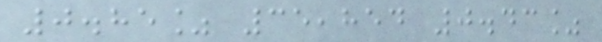0.85% 35,854 0.43%
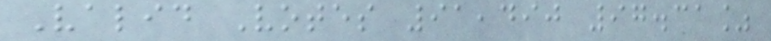Valid Votes 91,490 97.31%
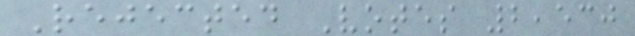Rejected Votes 2,530
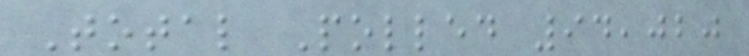Total Polled 94,020
